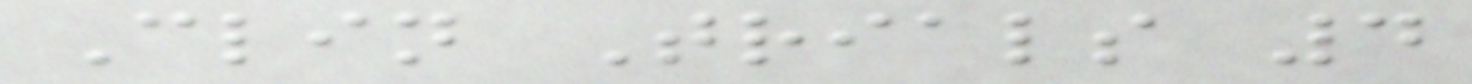Clin Trials 4
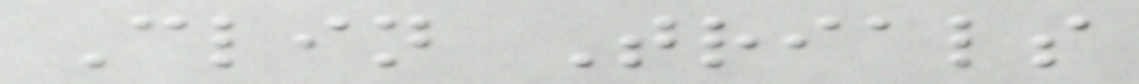Clin Trials
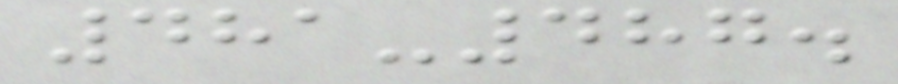481-487.
